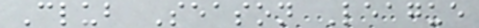Club Season League
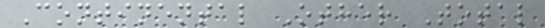Continental Other Total
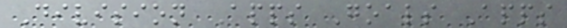Division Apps Goals Apps
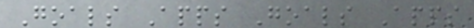Goals Apps Goals Apps
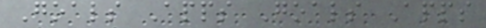Goals Apps Goals Apps
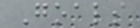Goals
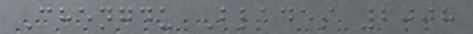Chengdu Blades 2008
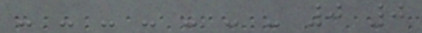- - - - - - - 0 0
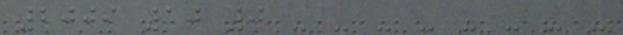2009 10 0 - - - - - - - -
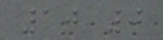10 0
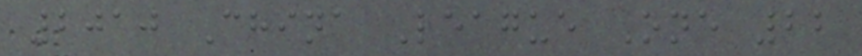2010 China League One 22
